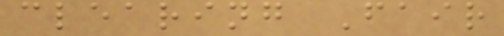clearing Fair
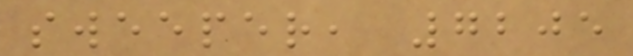sweeper, 7205
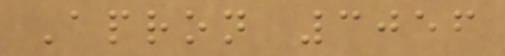Apron 3056
